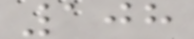108
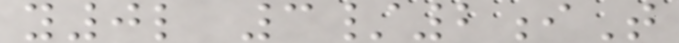y0l 3/2iT
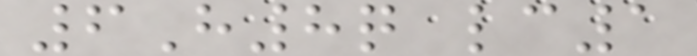6H8q lc1
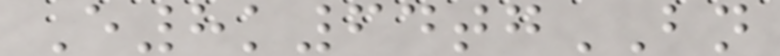E8k64tgBN
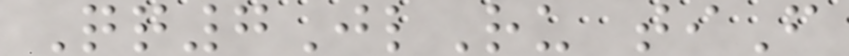Qq7JlRu tiF
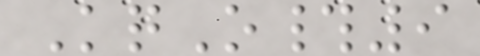KqO#9
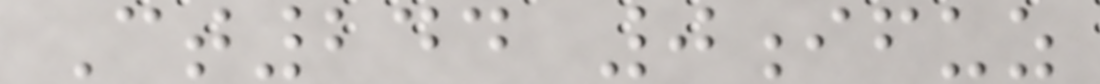Ct244 0ifuz
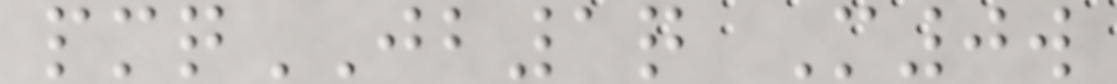pmqJB1q M0w
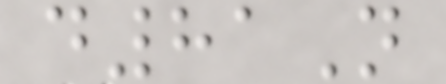d81N
